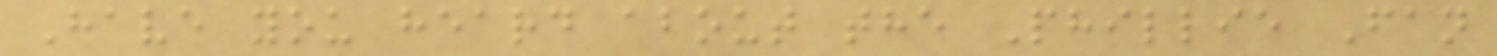Have you heard about the Phillie Fan
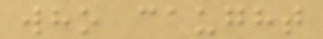who caught
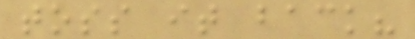toss it back?
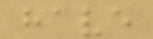have
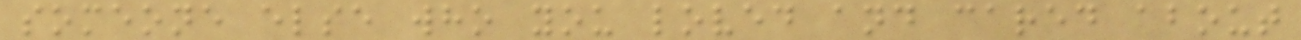someone else who you loved and cared about
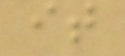it
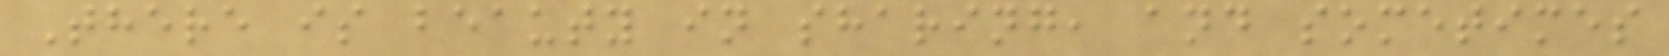There is beauty in sharing, and sometimes
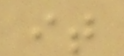it
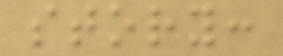story:
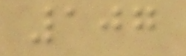107
